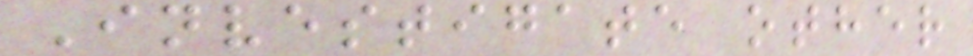Investigate other
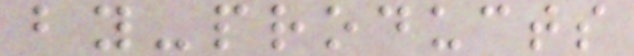by-products
